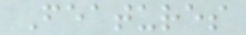Features
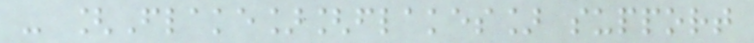- [Flake][flakes] support
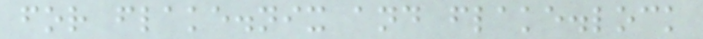for flake.nix and flake.lock
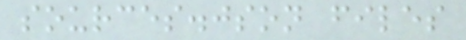sources.json files
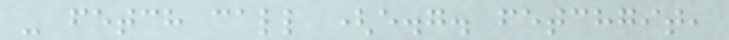- fetch call (e.g. fetchgit,
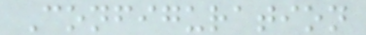Configuration
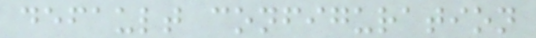default configuration
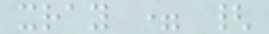xray = {
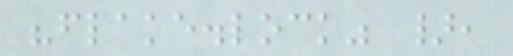"flake.lock" },
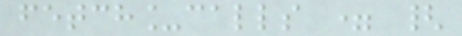fetch_calls = {
